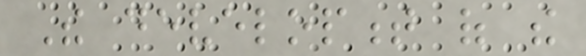The development of the
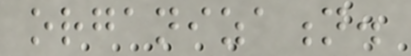organization.
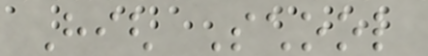High School
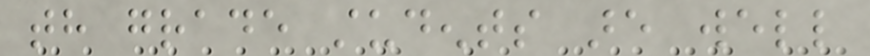th grade students are well
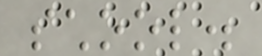school.
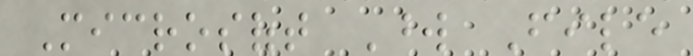Microsoft Word File
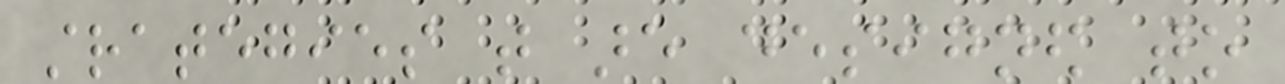strategies that are designed to
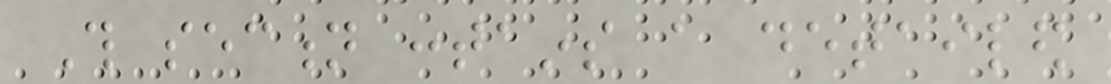This section contains a detailed
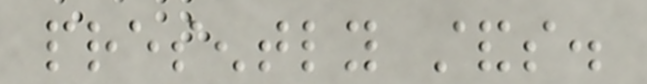presently stands.
